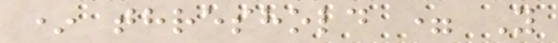* threshold = Y
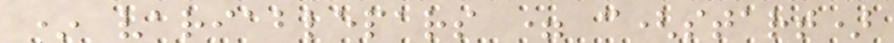* variablepars = c(start)
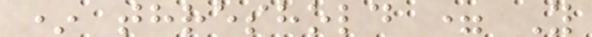* threshold = Y
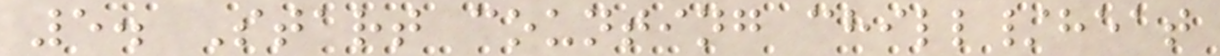5. Start counting chill/heat
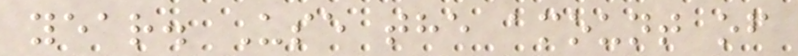year. Use the amount of
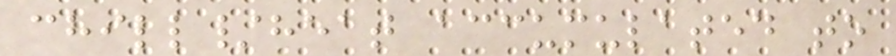chill/heat accumulated to
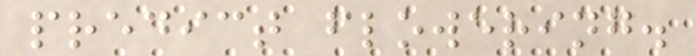predict flowering.
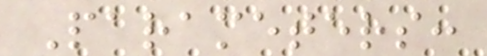Parameters:
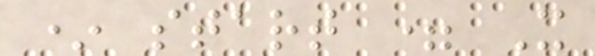* start = X
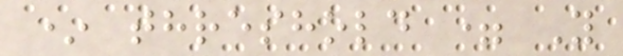* threshold = Y
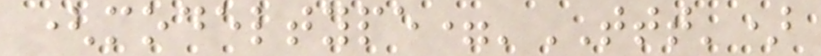(modeltype='TTT')
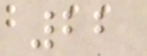22
